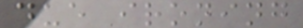due ironing
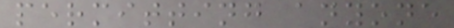permitting anyone
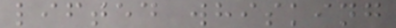lifted whisking
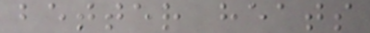better heats
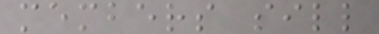members sill
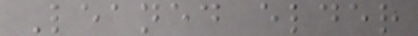Leaned elder
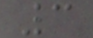3
